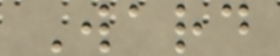Ward
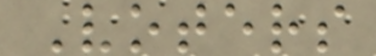Voters
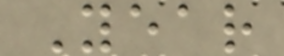Year
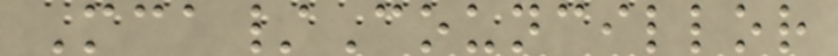Mca/Councillor
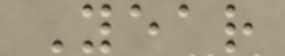Year
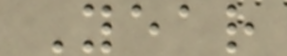Year
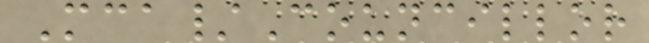Mca/Councillor
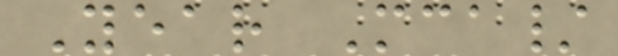Year Mca/
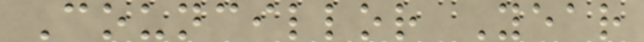Councillor Year
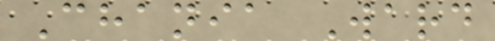Chania Ward
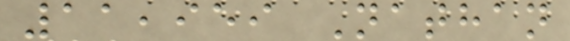11,959 Nathan
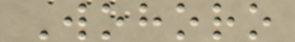Wohoro
